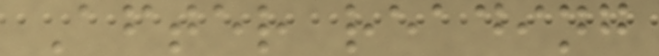After reading
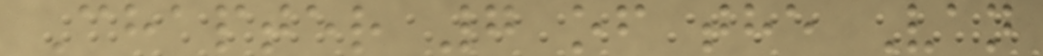Chapter 7 of the Van
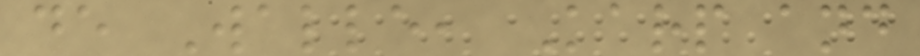de Walle, Karp and
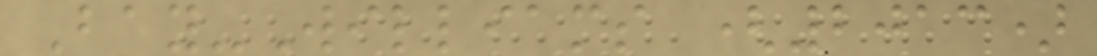Bay-Williams (2013)
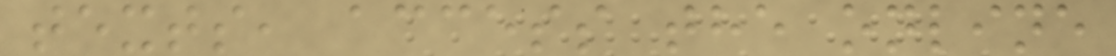texts, access the online
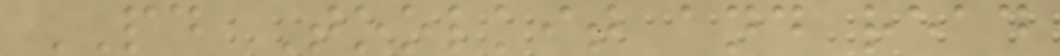PD Toolkit and read
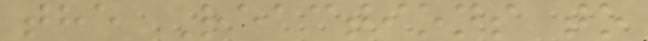the Reactions to
